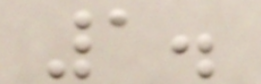1.
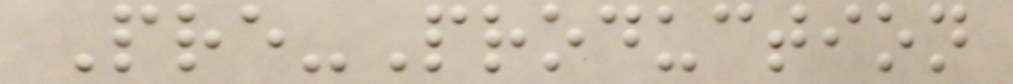Pre-Production
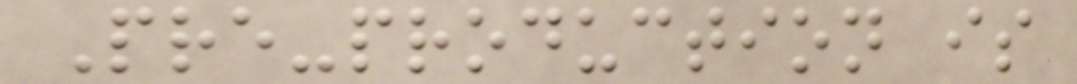Pre-production is
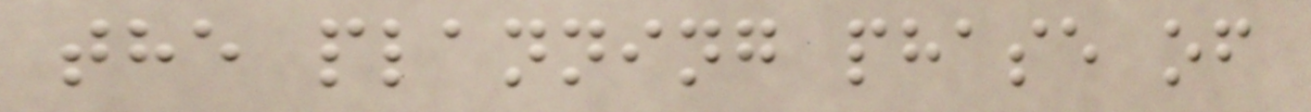the planning phase of
